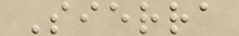Sierra
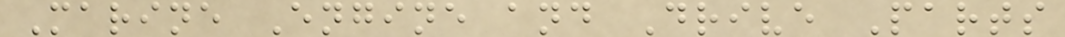Marine Engine and Drive Parts
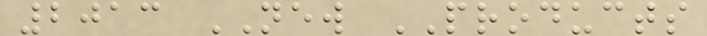2013 NEW PRODUCTS
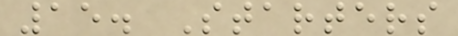15. Starters
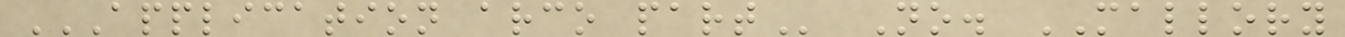APPLICATION ARCO PART No. MALLORY
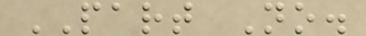PART No.
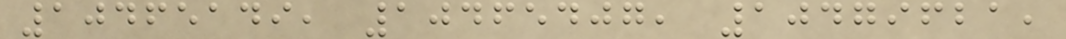10465149, 10465407, 10479621,
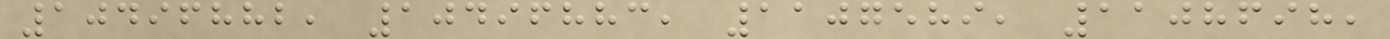10496882, 10496883, 1107589, 1108698,
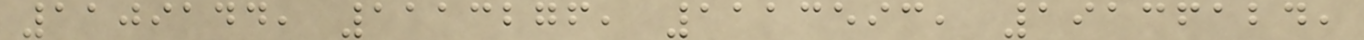1109144, 1113276, 1113593, 19136124,
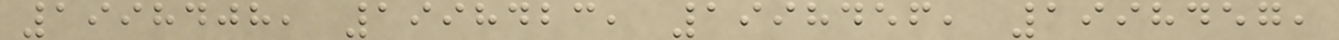1998408, 1998423, 1998456, 1998457,
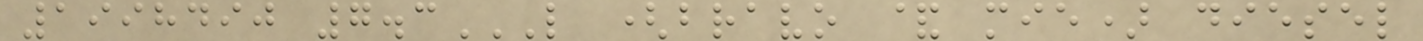1998490 7.3L (BRAVO & MIE) DIESEL
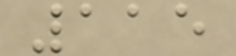115
